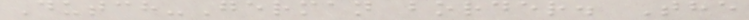Dutch-German border. The
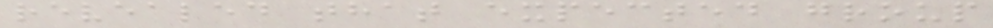revealed that expected group
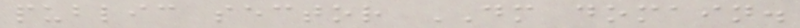public sector DM domain.
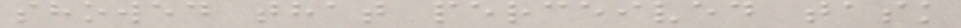showed that perceived task
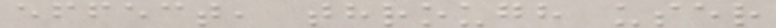effect, through user
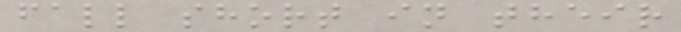fall short in their
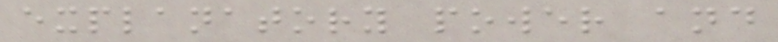explanatory power and
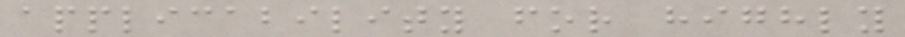applicability for highly
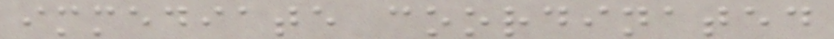immediate coordinated
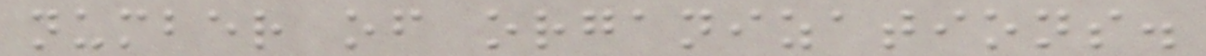number of organizations.
